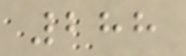288
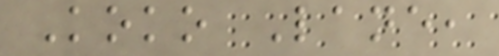Koko Lane,
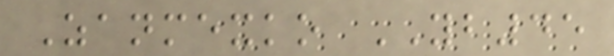Zanmexko YB45
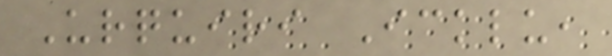Urquiri Icklu,
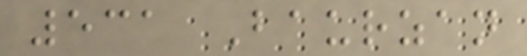531 Baurzan
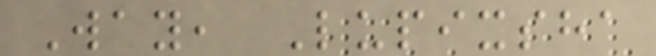Way, Lupixsha
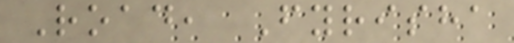Road, Fyrisha
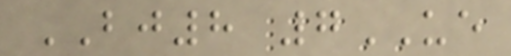BJ8 7UE
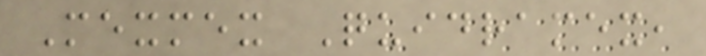Mexmex Quidramex,
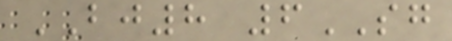BJ8 6SG
